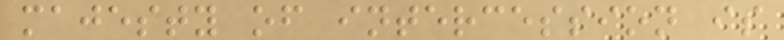majesty of intercession is
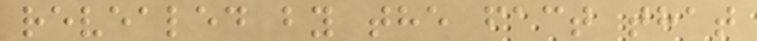revealed by the fact that
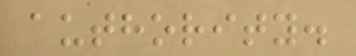authority.
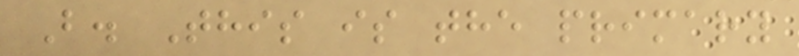B. This is the primary
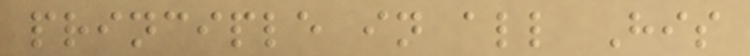principle in all His
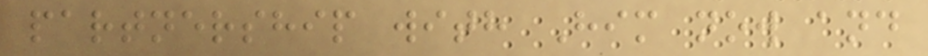partnership with Him now and
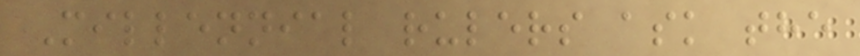Millennial rulers ask the
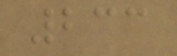233
